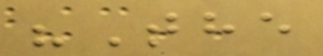"The
